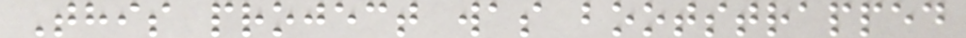This project was bootstrapped
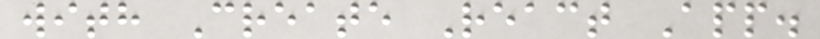with Create React App.
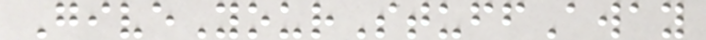GiveYourStuffAway
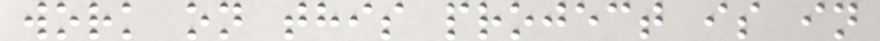work on this project is in
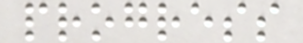progress
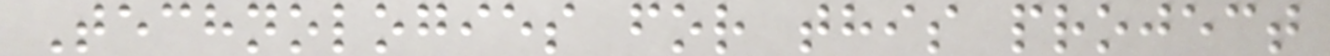Technologies for this project
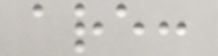are:
